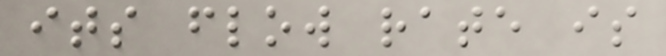its flow rate is
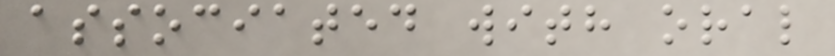associated with oral
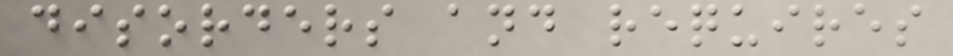disorders and requires
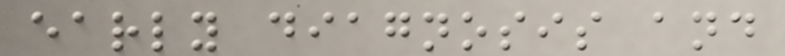early diagnosis and
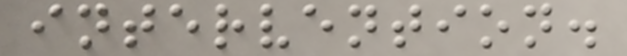intervention.
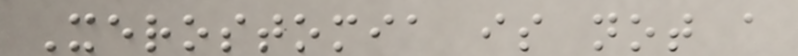Xerostomia is not a
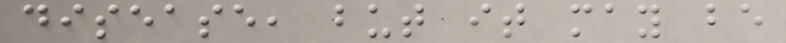disease, but it may be
